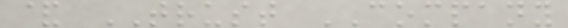& TRUST COMPANY
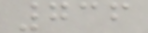736
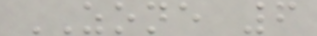ZONE 6
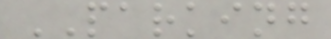PARKING
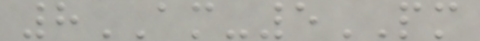8AM-5PM
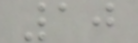10
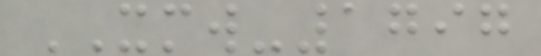XMW-1797
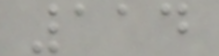114
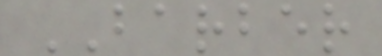BARBER
